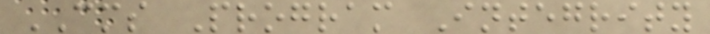CMS Program Integrity
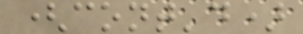(cont'd)
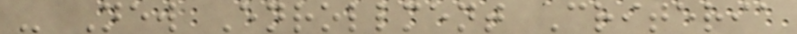- New Enrollment Criteria
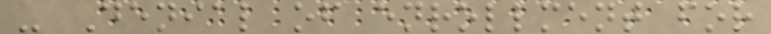- Denial of enrollment for
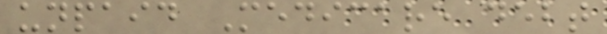unpaid Medicare debt
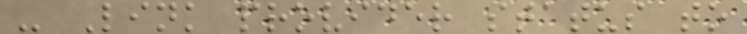- Link provider status to
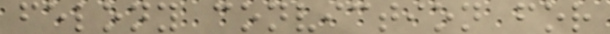felony conviction for
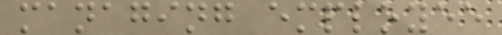managing employee
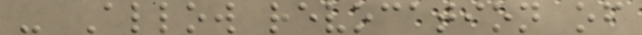- Allow revocation of
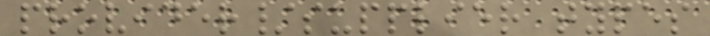provider/supplier types
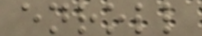enroll
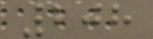208
